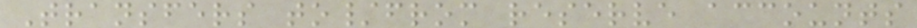Transfers to/from reserve accounts
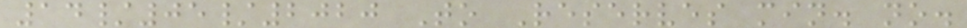14/05/2020 To Reserves min. no.
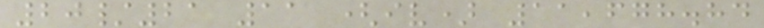20/21 11 (iv) 11,678.84
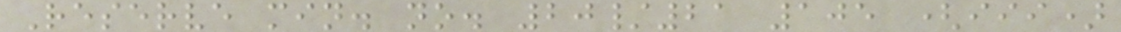Reserve min. no. 20/21 105 (iii)
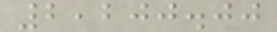2,200.00
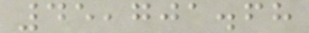45,701.68
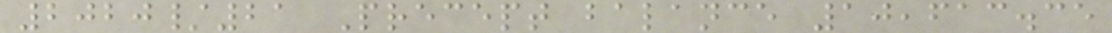2020/21 Precept balance 10,613.35
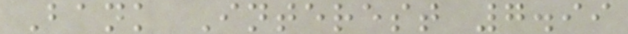Bank Interest 7.99
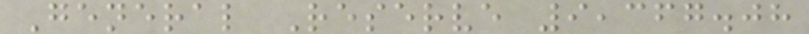General Reserve 9,367.08
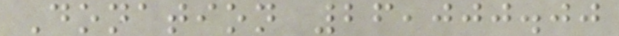Donation 26,000.00
